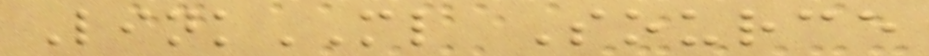LinkML Source
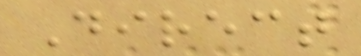Direct
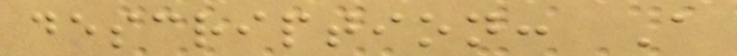description: A
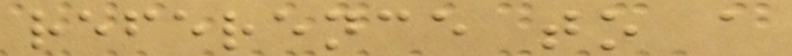reference to a
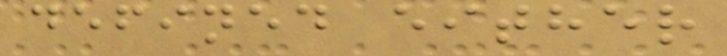defined either
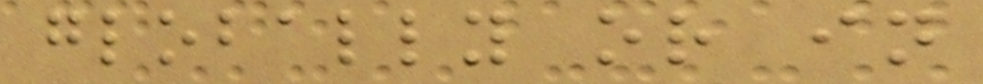globally or in
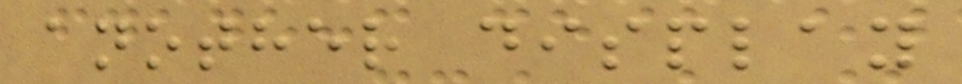another display
